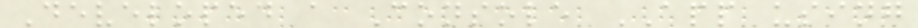Developed a Console APP using
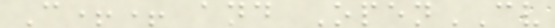C++ and OpenCV
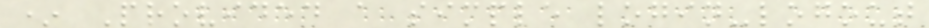* Provided a simple login-logout
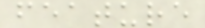feature
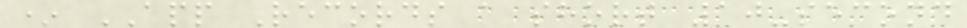* APP Records a short 10-second
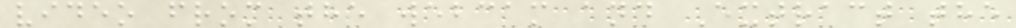video from the webcam and Extract the
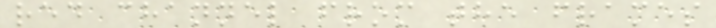red channel from the frames
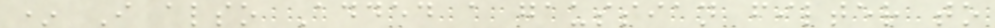* I also Added a gaussian filter to
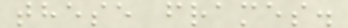these frames.
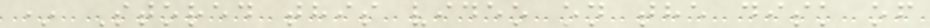* Stored this video on the disk of
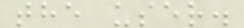the user.
